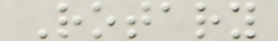Rotary
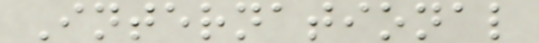International
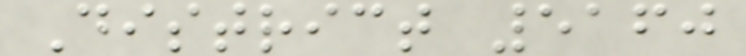District 5160
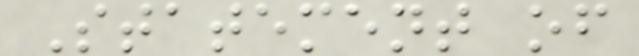Statement of
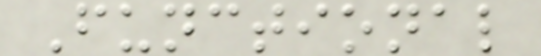Functional
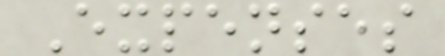Expenses
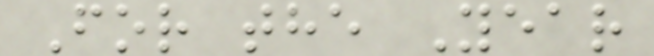For the Year
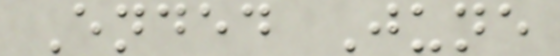Ended June
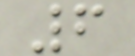6
